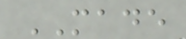MADE
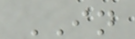IN
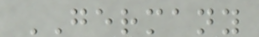GERMANY
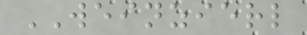WEINZIERL
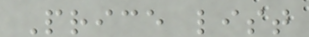Price list
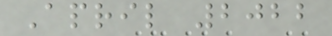April 2022
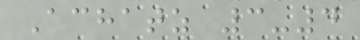Achatz 3-4
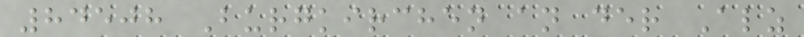84508 Burgkirchen an der Alz
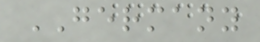GERMANY
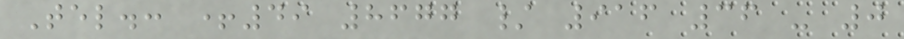Tel.: +49 8677 / 916 36 - 0
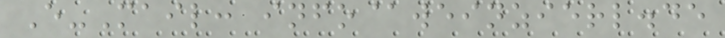E-Mail: info@weinzierl.de
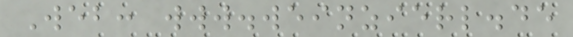Web: www.weinzierl.de
